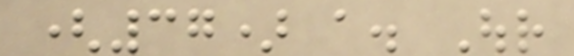(37) a. Our
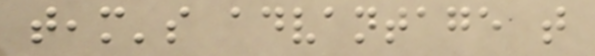team's advantage that
